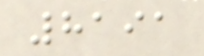8191
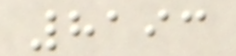8193
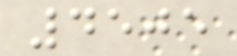4505
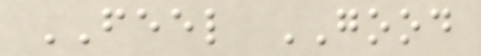FEEL GOOD
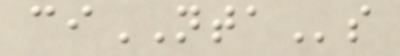ciNTAs
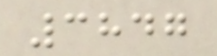3847
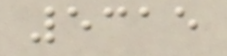5315
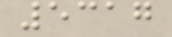5317
